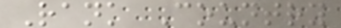Rank Country
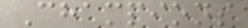Champions
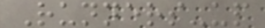Runners-up
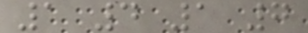1 4 1 7
